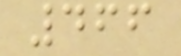466
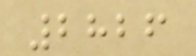2826
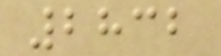2832
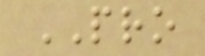PRO
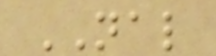NAL
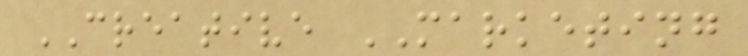CREATIVE MARKETING
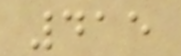415
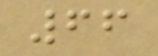66
